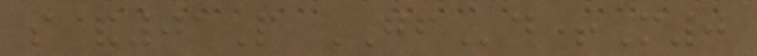s&01P GFd+M0
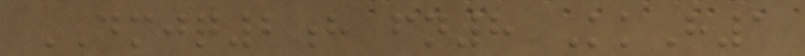DMJQ2h fn8 KkH1
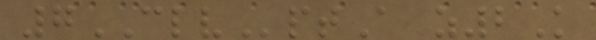7CLVptA z2K
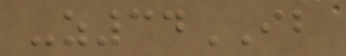-z34IB
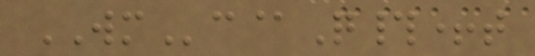WMc@Q#+t
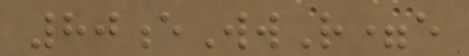80eWwR=e
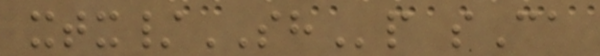xtx/SHp sCa
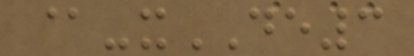@-xDE3
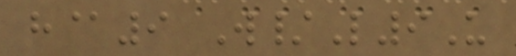h@9 W/L9U
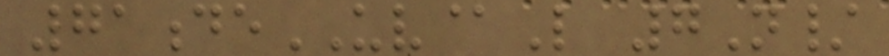71deUV@L 7N/
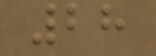28
